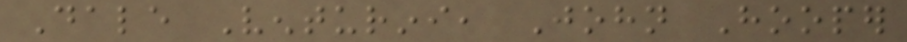Dale Venturini, John Hooper
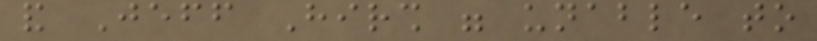and Jeff Hirsh were unable to
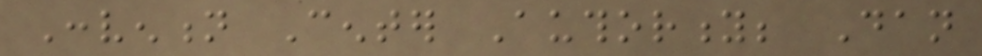Convention Center Authority; Dan
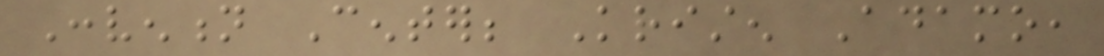Convention Center; Kristen Adamo,
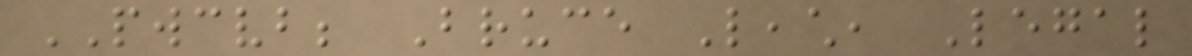PWCVB; Bruce Leach, Legal
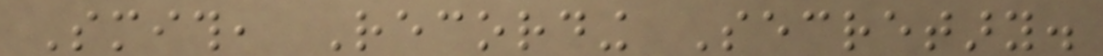Smith, Recording Secretary.
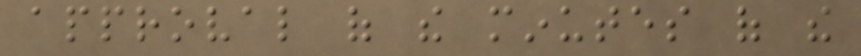approval of the minutes of the
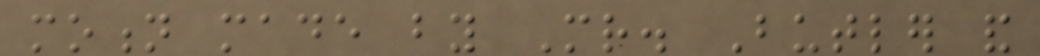motion made by Mr. Butler and
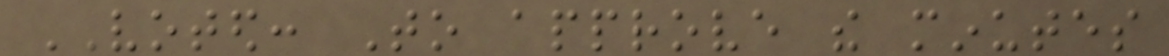VOTED: To approve the minutes
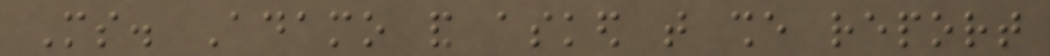Ms. Adamo and asked that she report
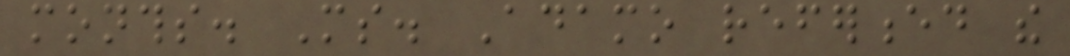months. Ms. Adamo referenced the
